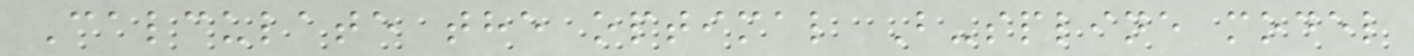Calculate the optimal B-spline model
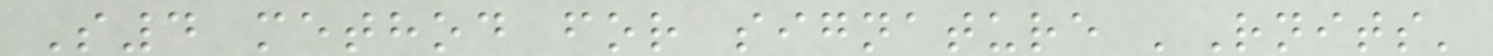S4 method for signature 'Rnits'
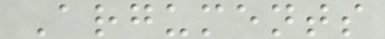Arguments
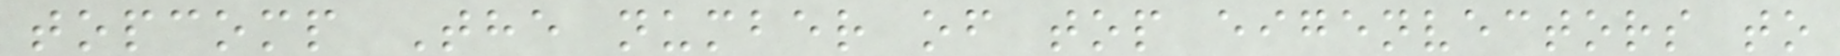topcomp The number of top eigenvectors to
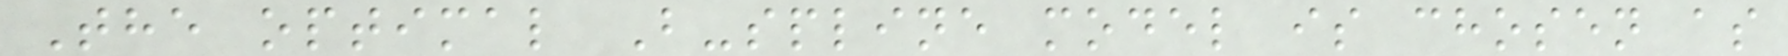The optimal B-spline model is chosen as
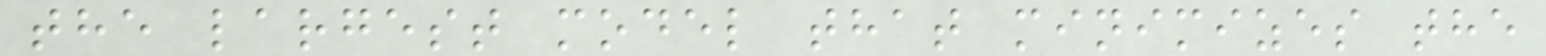the largest model that minimizes the
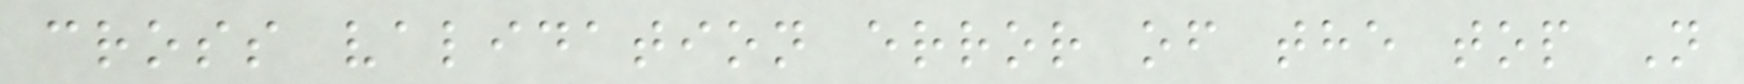cross validation error of the top N
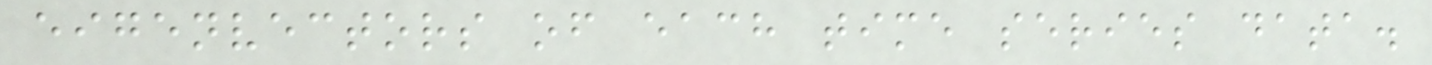eigenvectors of each time series data.
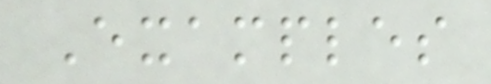Examples
